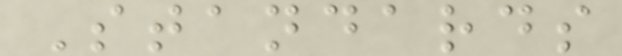Standards
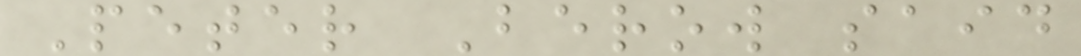Peter Berow said
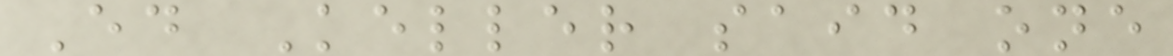Ed Keller said one
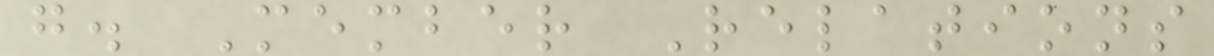g. Member Relations
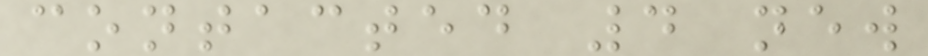contacted 4 new
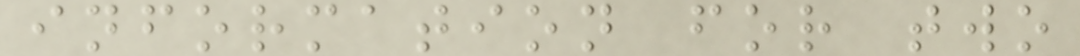information for two
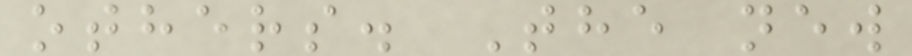others. The new
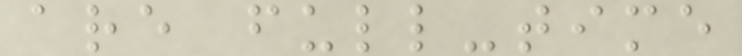are full-time
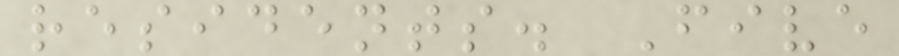residents. Five
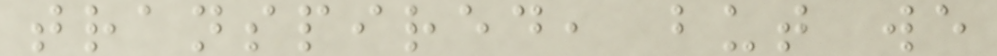transpired, but we
